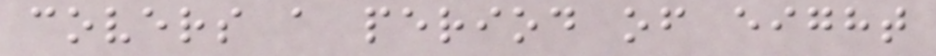covers a period of eight
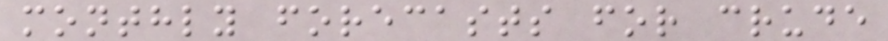monthly forecasts for crude
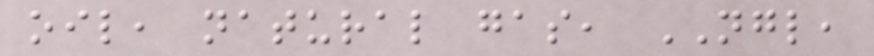oil, natural gas, NGL,
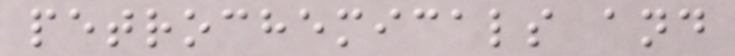petrochemicals and
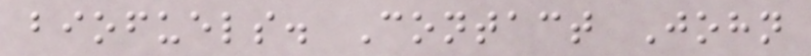biofuels. Contact John
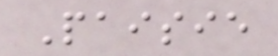Paisie
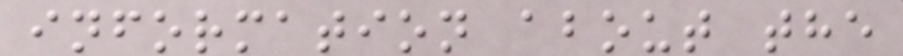information about the
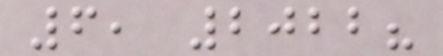6, 2022?
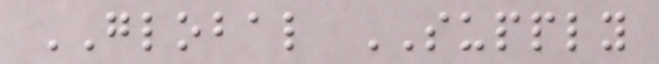GLOBAL SUPPLY
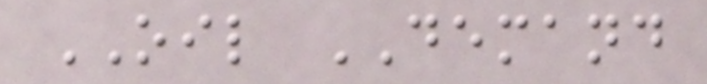OIL DEMAND
